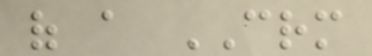of a CRM
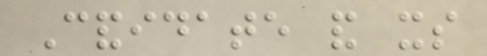Candidate and its
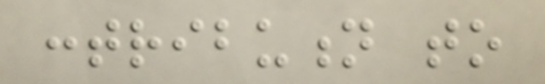contribution to
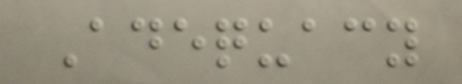Adequacy
